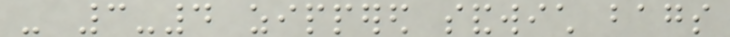- 3-4 zippered sandwich bags
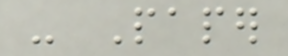- Paper
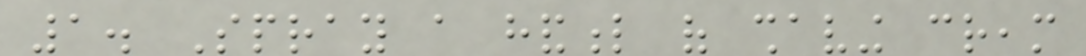1. Spray a handful of shaving cream
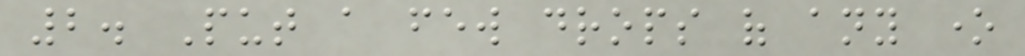2. Put a few drops of any one
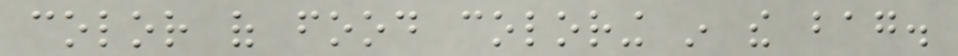color of food coloring in the bag.
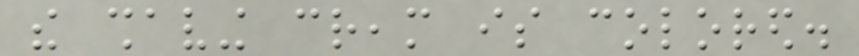the shaving cream is colored.
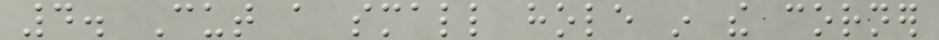4. Cut a small hole in the corner
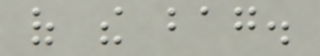of the bag.
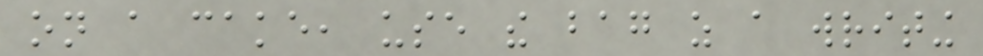on a cake, use the bag as a writing
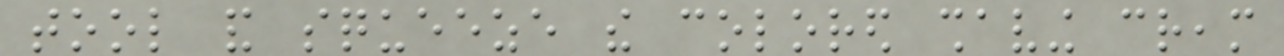tool and squeeze the colored shaving cream
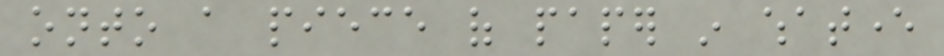onto a piece of paper in whatever
